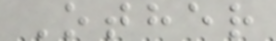Other
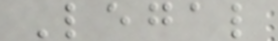Legal
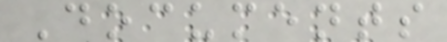Documents
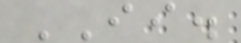II.
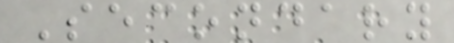Secondary
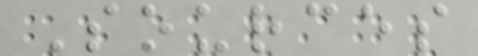Sources
